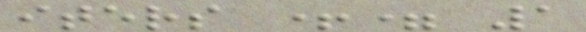iters += 1
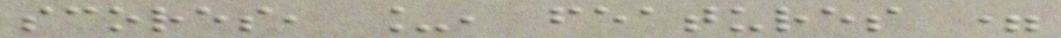scores, _, features =
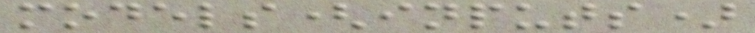models(inputs)
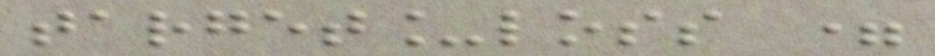target_loss =
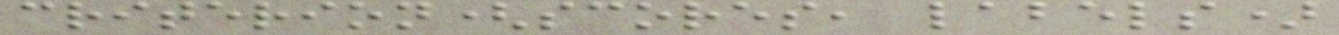criterion(scores, labels)
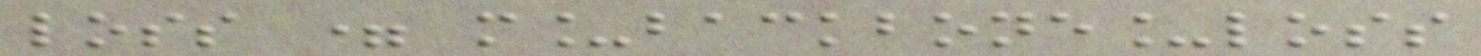loss = m_backbone_loss
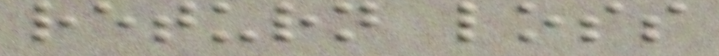return loss
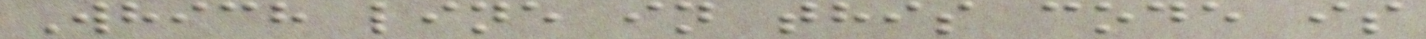Which line in this code is
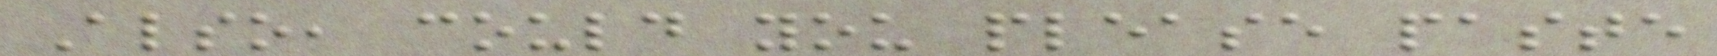Also, could you please paste
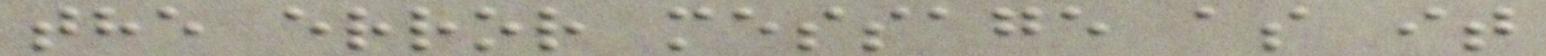the error message as it
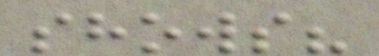shows?
